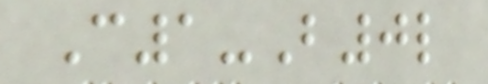C1-B0l
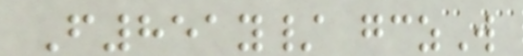F851y/ gczW
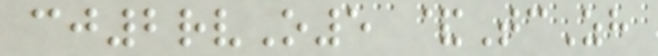cj2rvO5 &TcZh
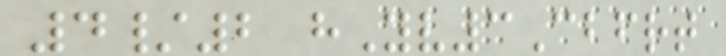4/2 hYv3Cbfrt
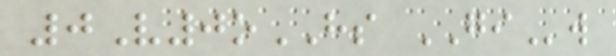0V0oHS GIw
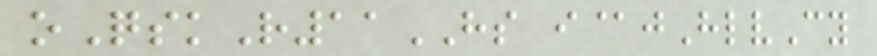oQskR11HS i@jHlvCy
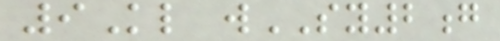9Kl wSY2g
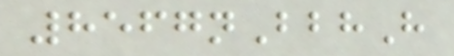8567nBbhH
